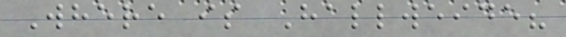Where is Hallweide?
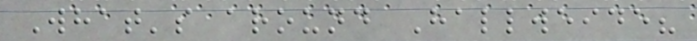What's around Hallweide?
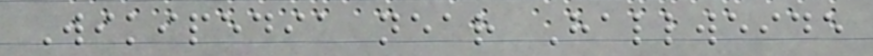Wikipedia near Hallweide
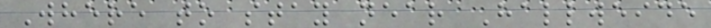Where to stay near Hallweide
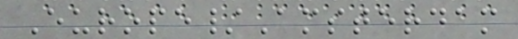Europe/Amsterdam
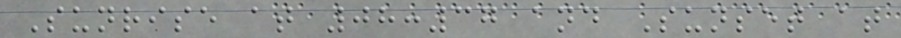Sunrise at 08:37 and Sunset at
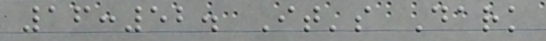16:52. It's Dark
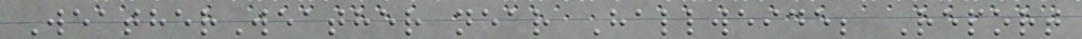WeatherWeather near Hallweide; Report
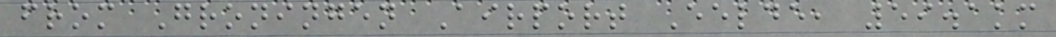from Groningen Airport Eelde, 59.1km
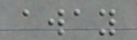away
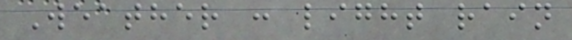Weather : light rain
